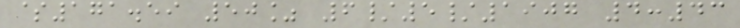$171.59 50% 6/5/1907 4:43
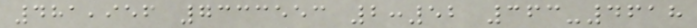481,956 7333553 2:52 363-4618
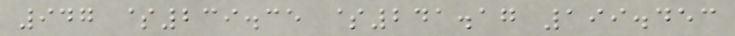947 $239.35 $241.17 199.453
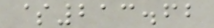$213.62
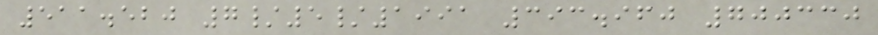511.520 7/5/1991 393.960 700330
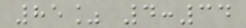85% 4:34
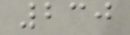230
